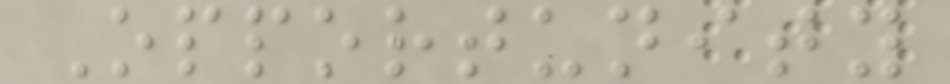Opportunity
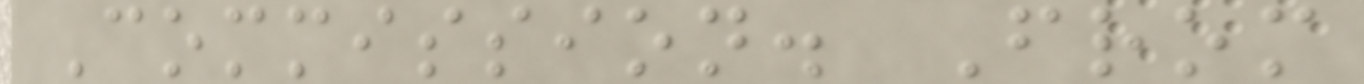Commission. From
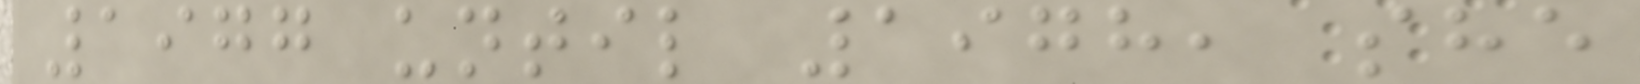1977 until 1978, she
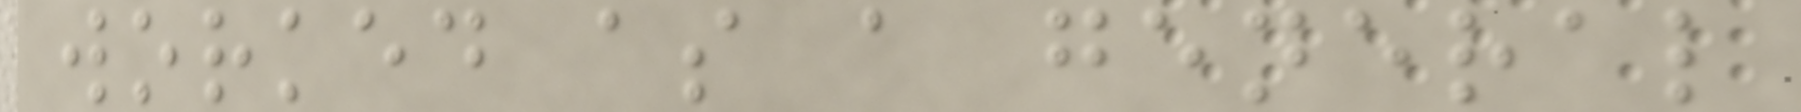worked as a general
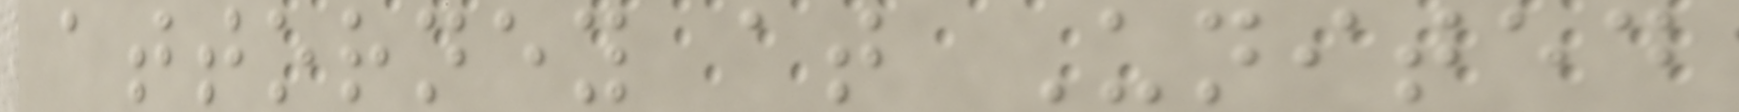attorney at United
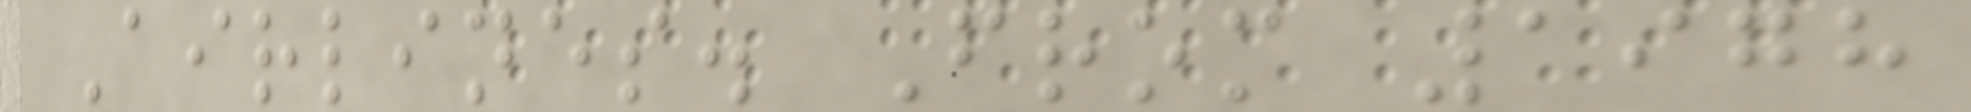Airlines. From 1978
